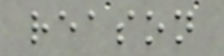reason
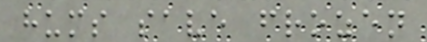hums save frozen
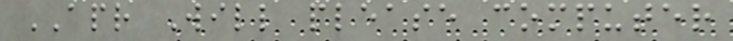APR Will please computer
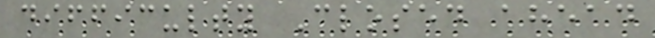difficulty Closed ahead
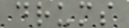drums
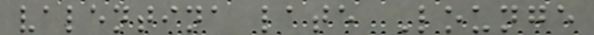valentina late Lounge
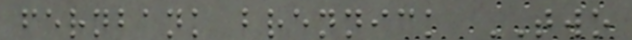fernbank brennick TWO
